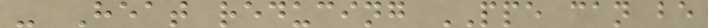- Heat reducing PPE can be
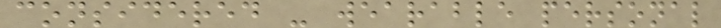considered - wearable personal
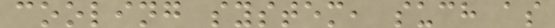cooling system, such as
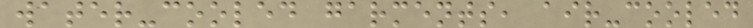water-cooled garments, air-cooled
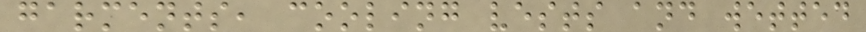garments, cooling vests and wetted
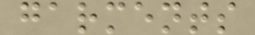garments
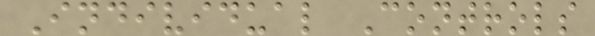Individual Controls
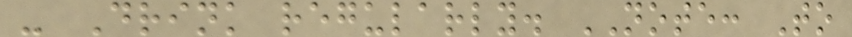- Drink regularly. NOTE: To
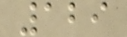129
